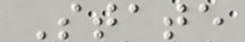State
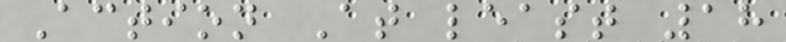Action At least 18
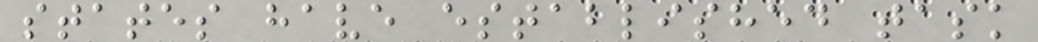states have established task
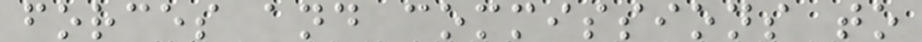forces and commissions to
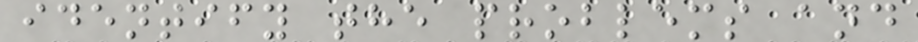identify the problems and
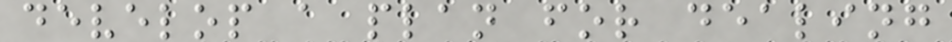develop a plan for dealing
